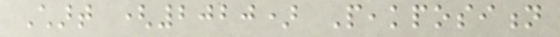Chart (2020) Peakposition
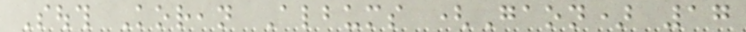South Korean Albums (Gaon) 17
